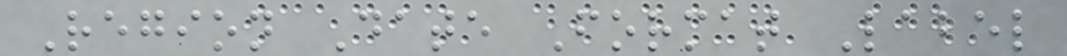Region Date Format Label
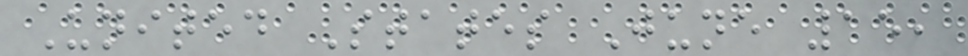United States June 15,
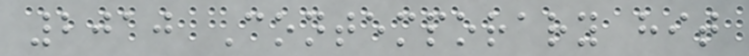2010 Contemporary hit
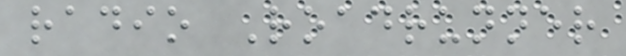radio Roadrunner
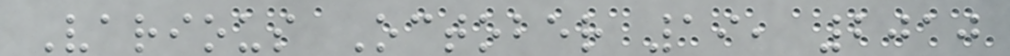Various October 19, 2010
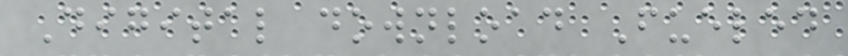Digital download Fueled
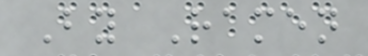By Ramen
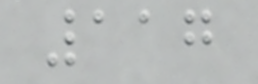117
